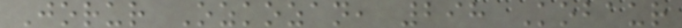Jorur Ozkozan, 298 Kobaur
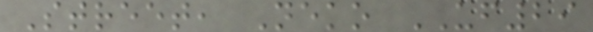Street, Neko UF29
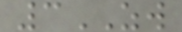3ZW
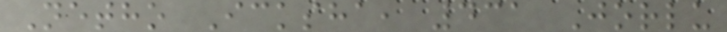Netho Icksha, 431 Jorlu
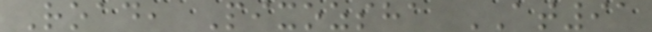Road, Pixozsha AT91
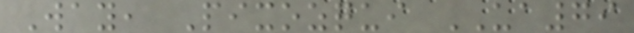Way, Pixozqui UA79
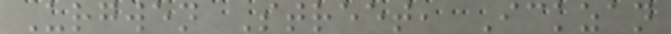Urgwen Street, Ickzan
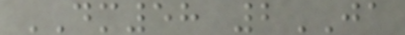DM58 2JA
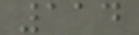114
